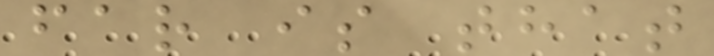far is that
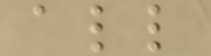all
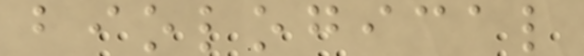biological
